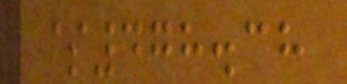$478.38
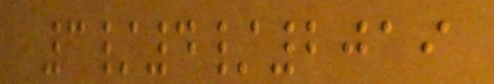3/4/2019
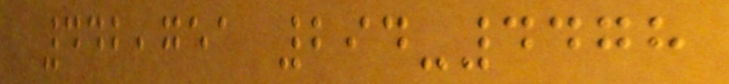442,751 294-4478
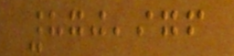870,976
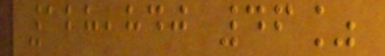128,840 46%
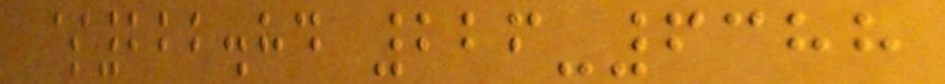$222.84 226-6388
